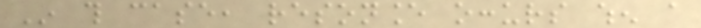In this case, resonance occurs when a
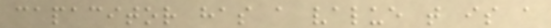capacitor has a value that is a
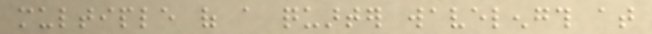multiple of a quarter wavelength at
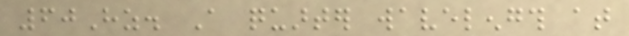60Hz. A quarter wavelength at
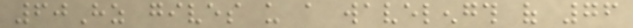60Hz gives us a wavelength of 76
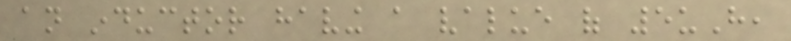an inductor having a value of 5uH,
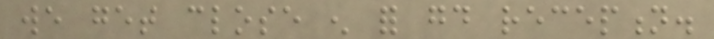we get close enough for good reception.
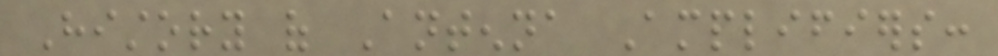History of Antenna Amplifiers:
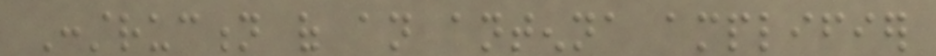Construction of an antenna amplifier
